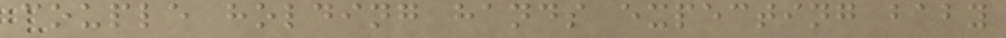couple holding hands expecting baby
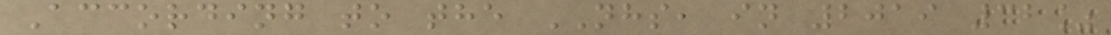According to the NHS, in 2019 32%
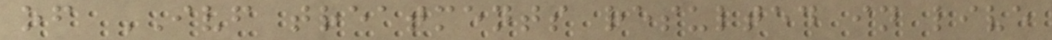of IVF treatments resulted in live
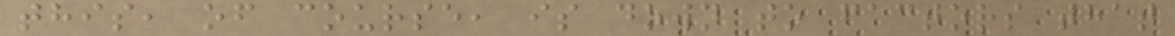this, of course, is down to factors that
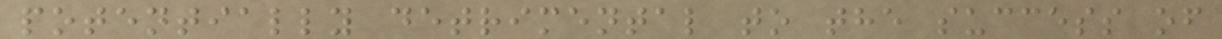potentially detrimental to the success of
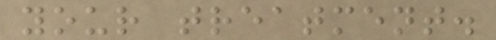your treatment.
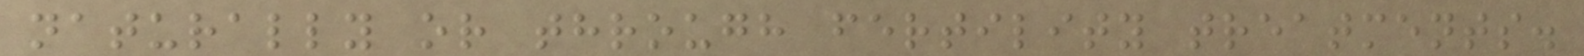naturally or through fertility treatments.
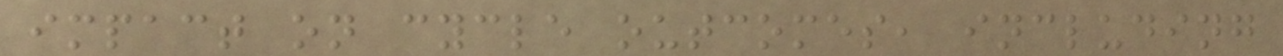impact on cycle outcomes, including
